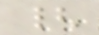{
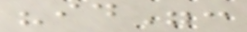"id":
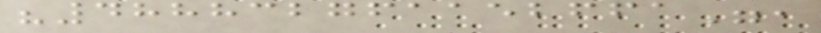"488832761152661",
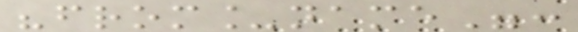"from_name":
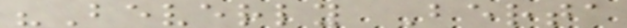"Beverly Berta
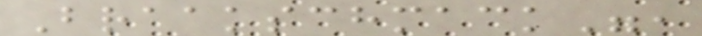Braakschmack",
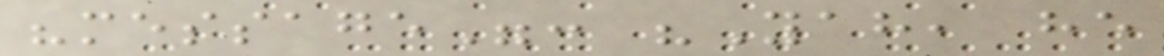"message": "Yah, he
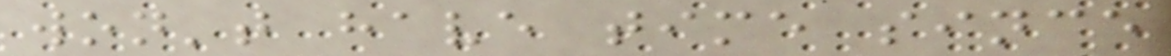won't have time since
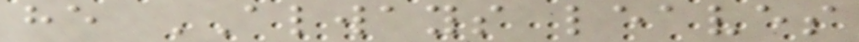he ALWAYS leaves
